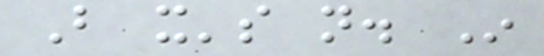But it's not. In
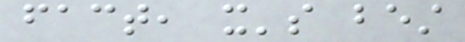fact, it's best
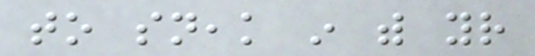to sneak in with your
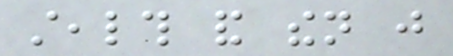stealth and then just
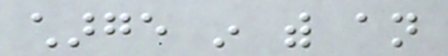charge in with an
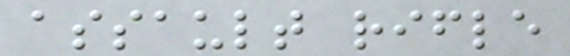assault rifle
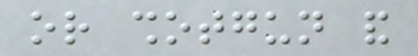or shotgun and
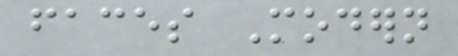faces Modern
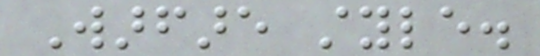Warfare style.
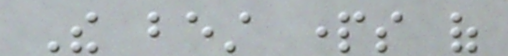The best parts of
